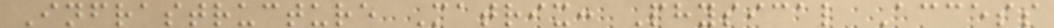Infrastructure Matrix: Physical Access
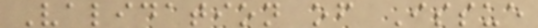Validation of Issue
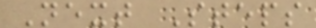Next Steps
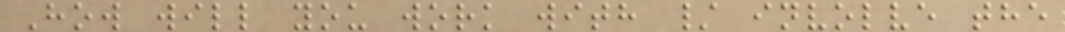How will you work with / involve the
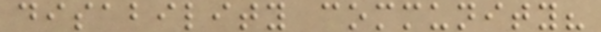disability community?
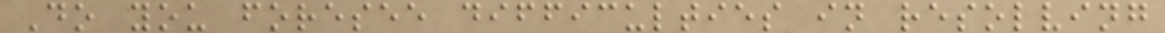Do you foresee difficulties in resolving
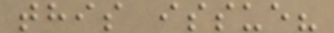this issue?
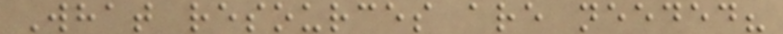What resources are needed?
